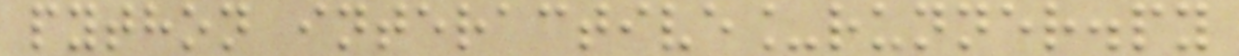python interactive_runner.py
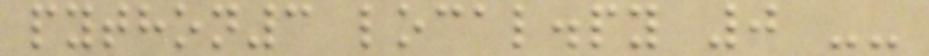python3 local.py 0 --
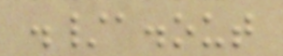./a.out
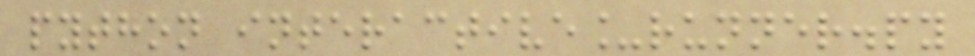python interactive_runner.py
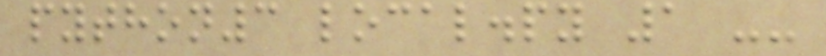python3 local.py 1 --
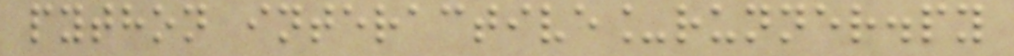python interactive_runner.py
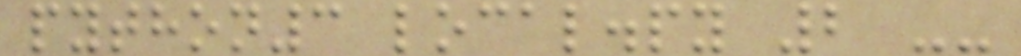python3 local.py 2 --
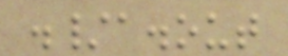./a.out
